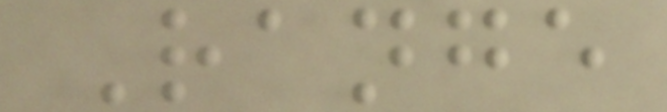Range
